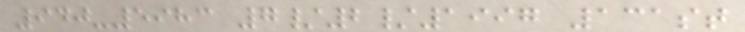940-5983 7/2/1997 131st
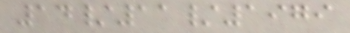14/11/1979
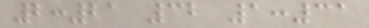2:21 32 1:31
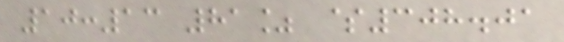10:13 81% $308.01
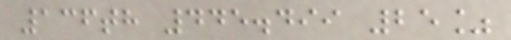136th 445.499 25%
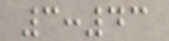3:43
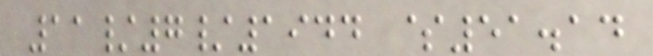11/7/1944 $51.14
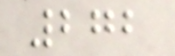272
